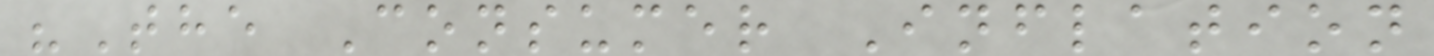"The Consumer Inflation
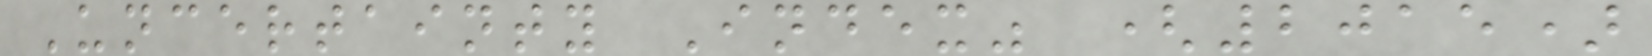Uncertainty Index" (2015)
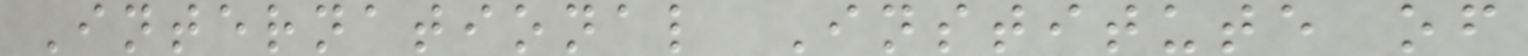International Institute of
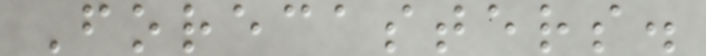Forecasters.
